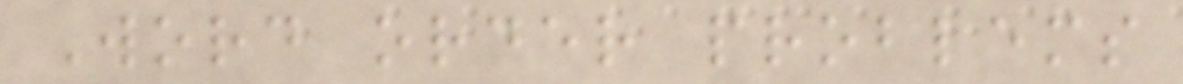Word order problems
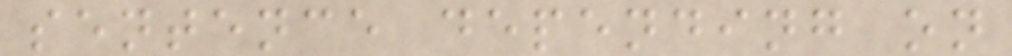sentence depending on
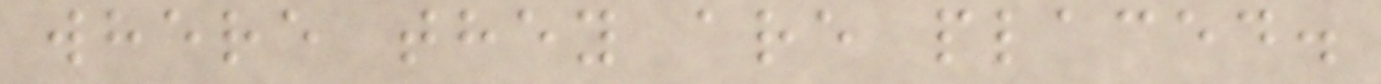where they are placed.
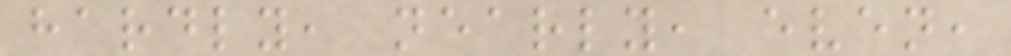hardly, nearly, even,
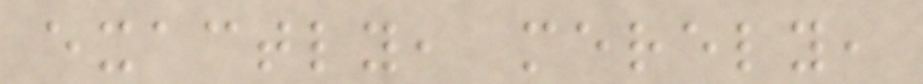exactly, merely,
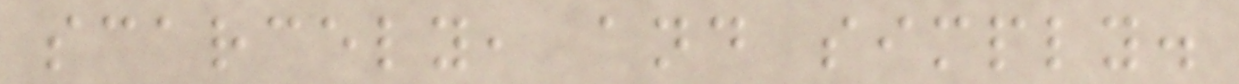scarcely, and simply.
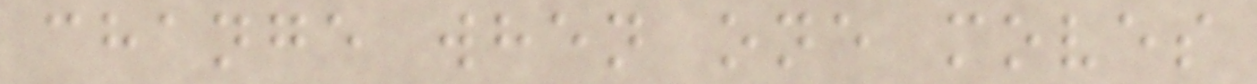change when one moves
